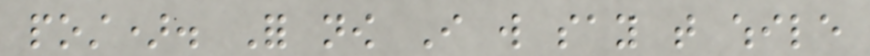post). For now I will say that while
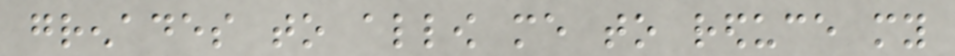grenades to allow me to reduce my
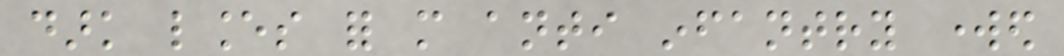dark lances for more anti infantry worked
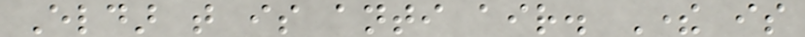Eldar that is anti air. There is
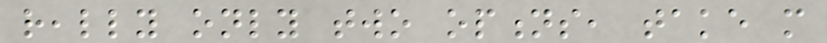really only two options, take more
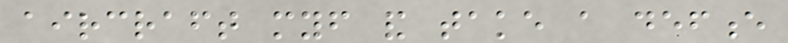aircraft myself and take a defence
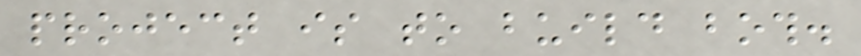project is to build both.
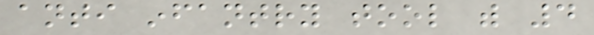anti infantry tool with 4
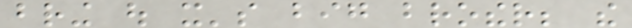bring out it's big brother; the
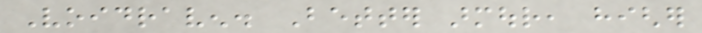Voidraven. Better armour, higher
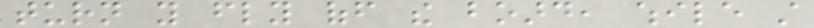turn you fly off the board, while still
